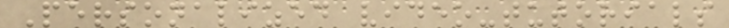Personalized video-tutorials
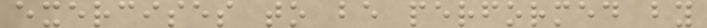exercises to be performed by
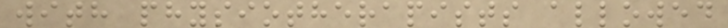with physiotherapists allowed
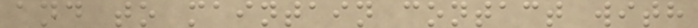and to maintain contact with
